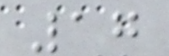17
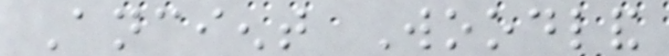Ancient Woodland
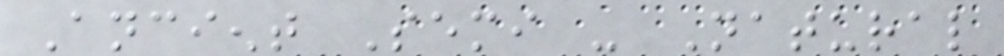Ancient Semi - Natural
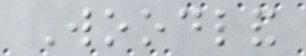Woodland
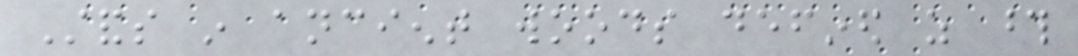Stands in ancient woods defined as those
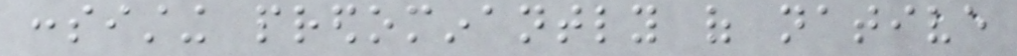consisting predominantly of native
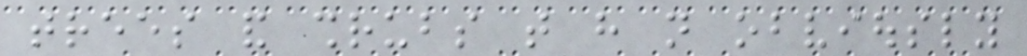trees and shrubs that have not obviously
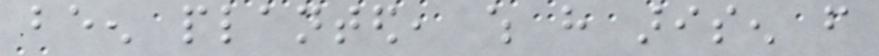been planted, which have arisen from
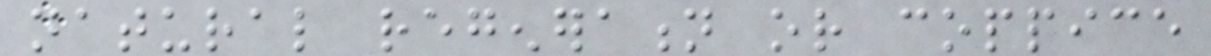natural regeneration or coppice
